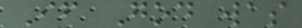If God was
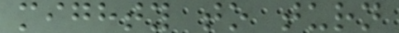mighty to turn
